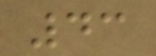43
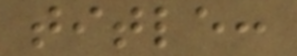title:
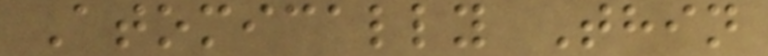Atomically Thin
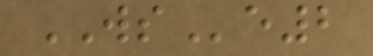WSe2
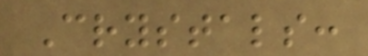Crystals:
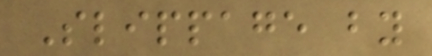Slippage by
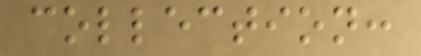collection:
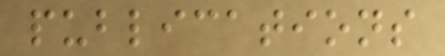publications
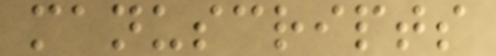manuscripts
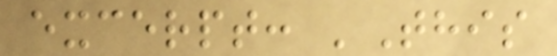excerpt: 'This
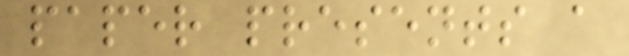paper presents a
